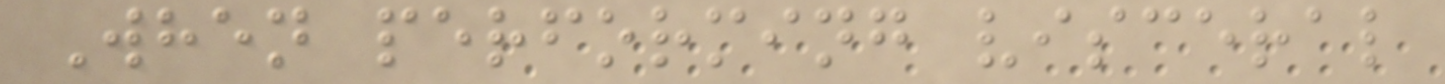When performing visceral
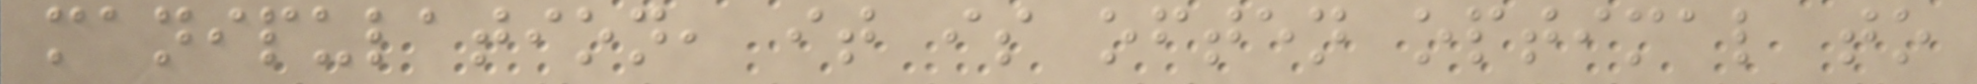manipulation, it is often optimal to
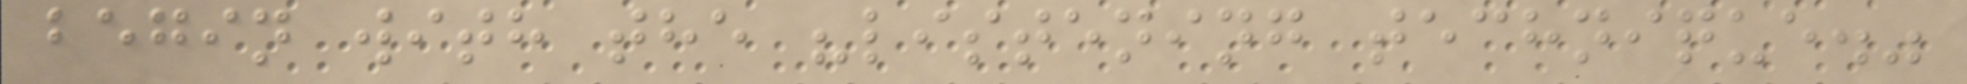begin with the "listening technique."
